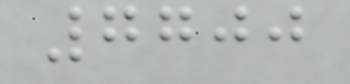7700
